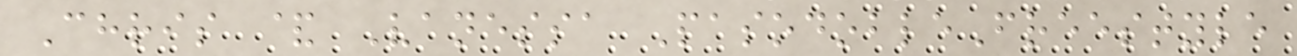Chris & Vanessa PasodobleFreestyle
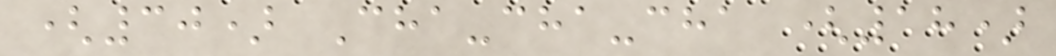(30) Cha-cha-cha (18)
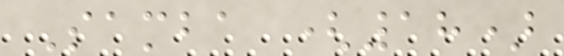Samba (18)
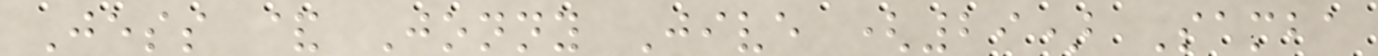Jess & Jonny Jive (29) Samba
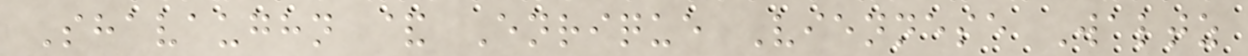Shavaughn & Enrique Viennese Waltz
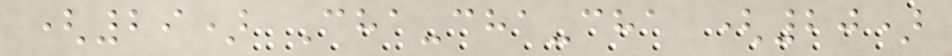(29) Cha-cha-cha (20)
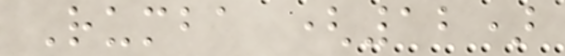Rumba (12)
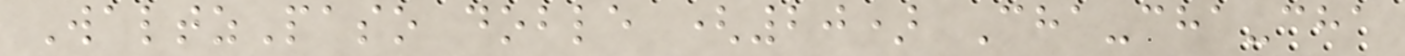WaltzPaso doble (20) Cha-cha-cha
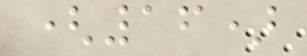(16)
